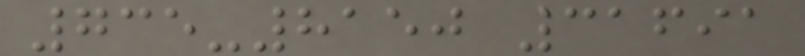735-8150 31691
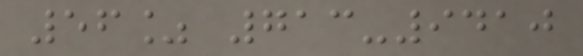56% 713-9410
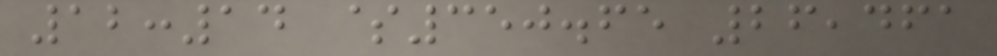12:14 $350.65 26,461
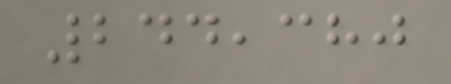244,380
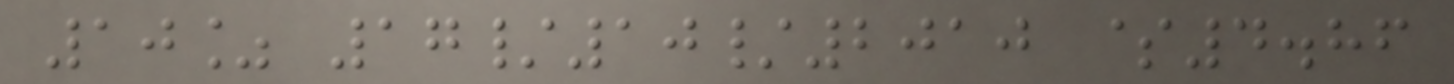10% 17/10/2010 $4.86
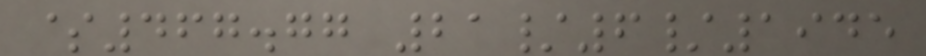$467.77 21/6/1945
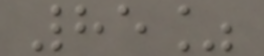85%
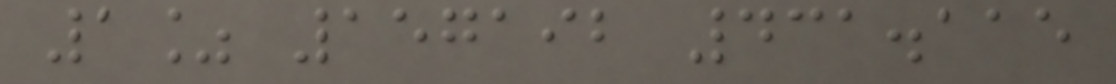1% 157192 431.115
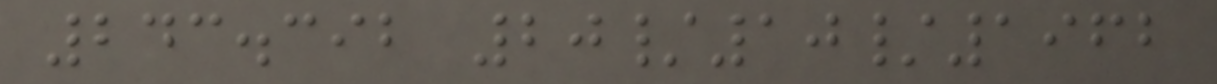243.392 20/10/1962
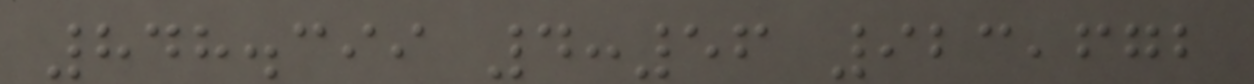848.399 4:56 923,672
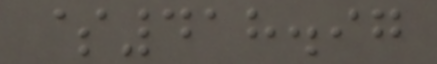$418.97
